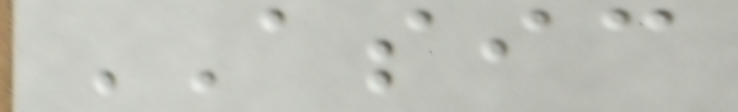ASIC
